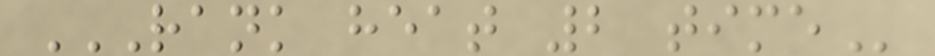RANK HEAT 2 TIME
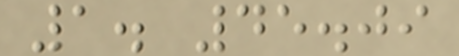1. 45.09
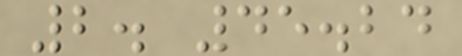2. 45.24
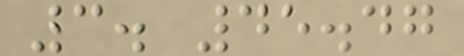3. 45.47
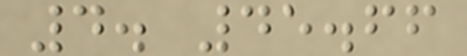4. 45.66
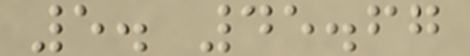5. 45.67
